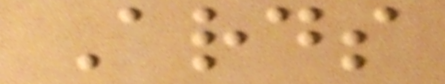Ards
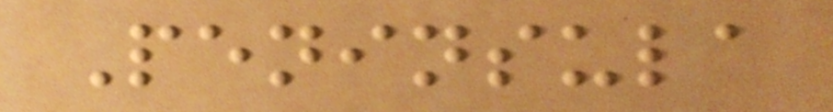Peninsula
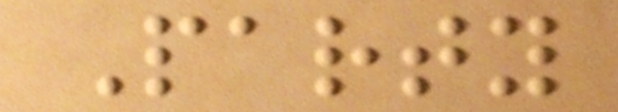Party
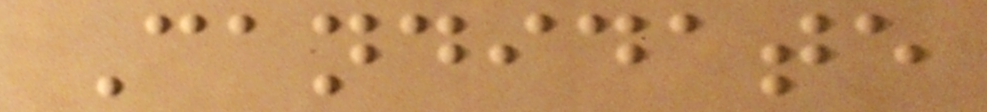Candidate
